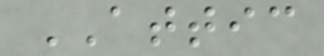ATTIC
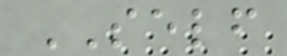SELF
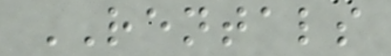RENTALS
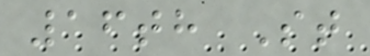16th St
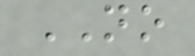NO
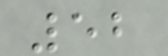52
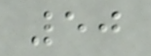50
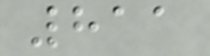811
